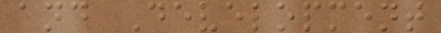and Development
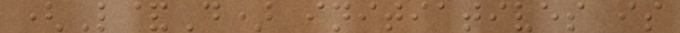(L&D) initiatives is
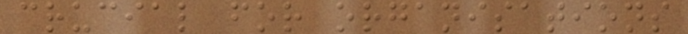crucial for organisations
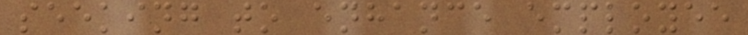seeking to enhance employee
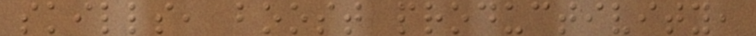skills, boost productivity,
